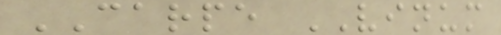CARPE VINUM
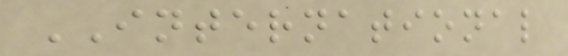INTERNATIONAL
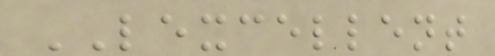LEXCELLENT
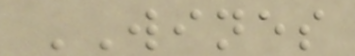WINES
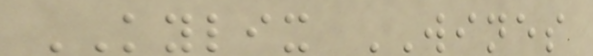KYLIX WINES
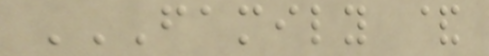FAMILY &
